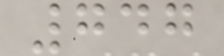747
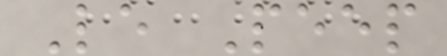Le Peep
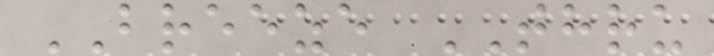BREEZE THRU
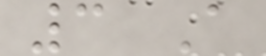3 A
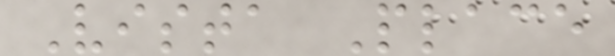Vista Place
